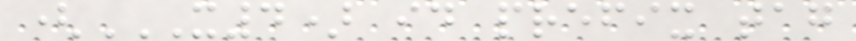(X4) ID PREFIX TAG
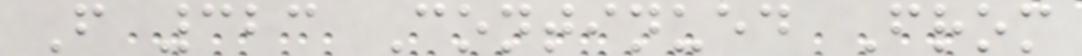F 323 Continued From
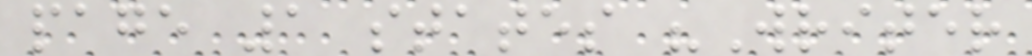page 1 states "Writer
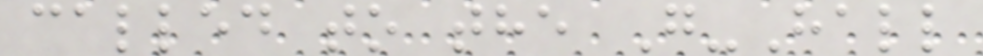called to the G-Hall
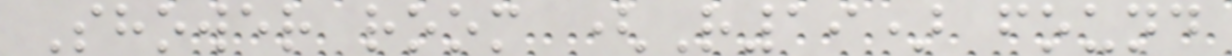Shower room (R19) found
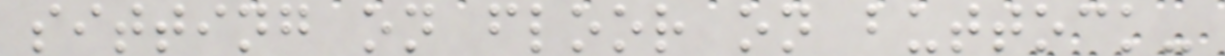sitting on floor on buttock-
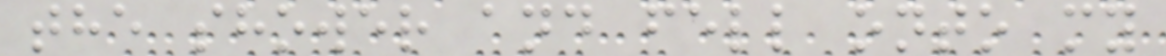the shower and fell onto my
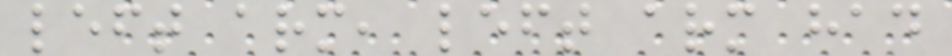left arm, left arm had
